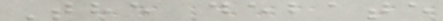The debate
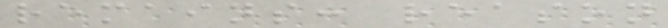remains: reason
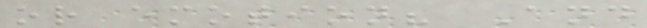or emotion? And
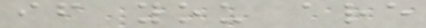if you are
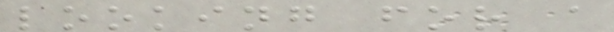looking for a
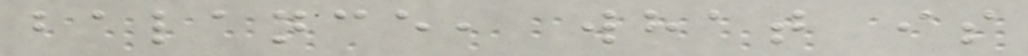balance, what is
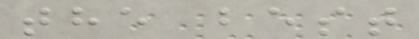the best
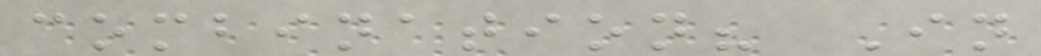combination? In
